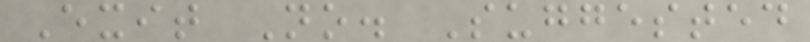Exit No. Suggested
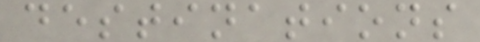destinations
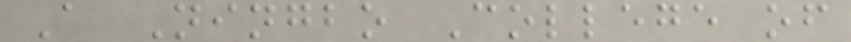A Ningbo College of
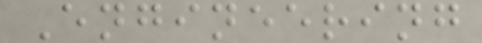Engineering
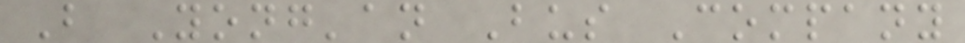B Yong'an Bus Company
